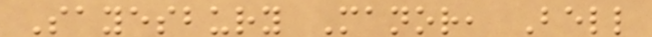Sayesbury Manor, Bell
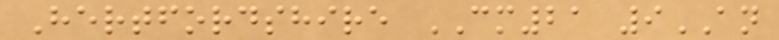Hertfordshire CM21 9AN
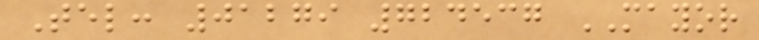Tel: 01279 724537 MAYOR
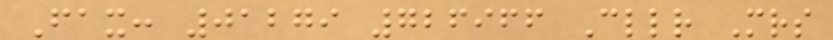Fax: 01279 726966 Cllr Mrs
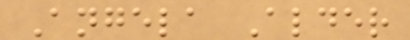Angela Alder
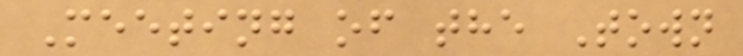Meeting of the Town
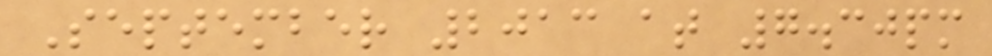September 2013 at 7.30pm
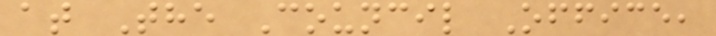at The Council Office,
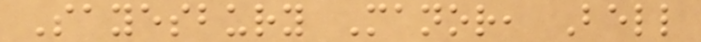Sayesbury Manor, Bell
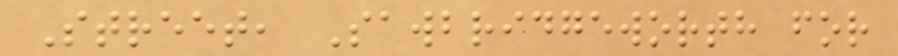Street, Sawbridgeworth for
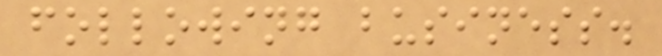following business.
